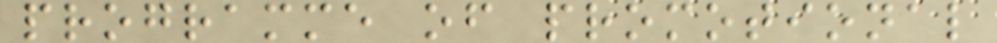programme of promotional
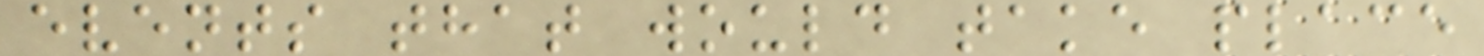events that would take place
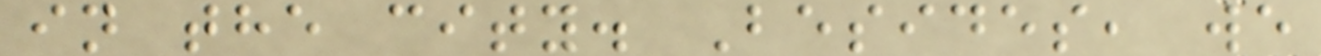in the city. Besides, we
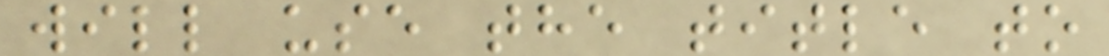will use the title to
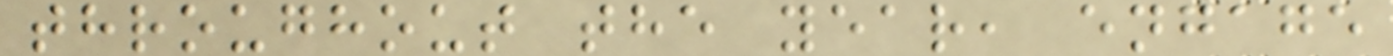throughout the year, engage
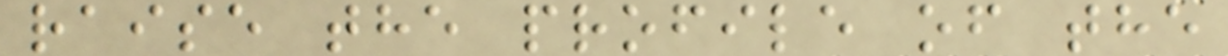raise the profile of the
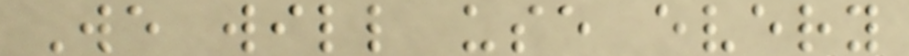We will use every
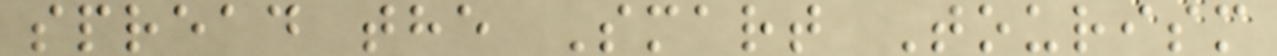spread the Smart Tourism
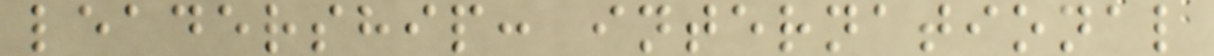leadership: international
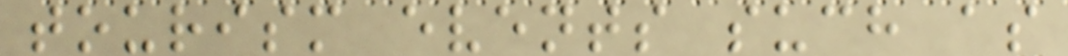tourism events such as
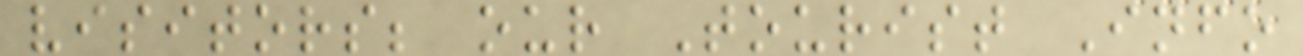visitors; our Tourist Info
